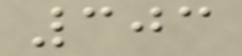303
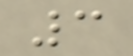3
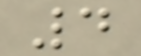4
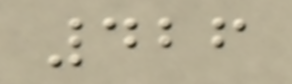426
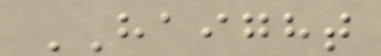HAIGHT
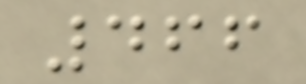466
